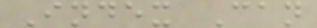Index Can
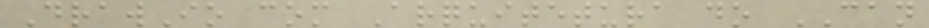DrawIo com Arquitetura do CAN
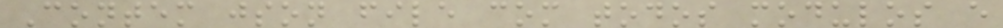Contem json file com todos modulos e
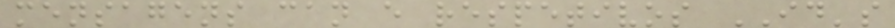mensagens can e respetivos ID's
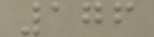176
